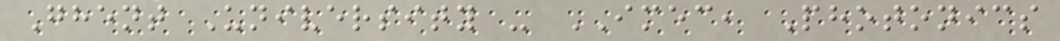Ghent University - IMEC, Photonics
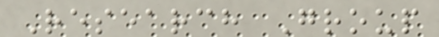Research Group
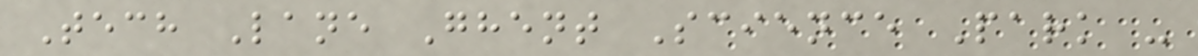Tech Lane Ghent Science Park -
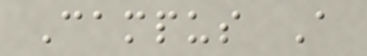Campus A
